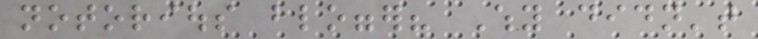notorious blogger? Why didn't
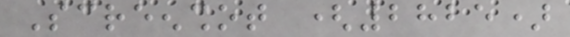Screenshot (2825)
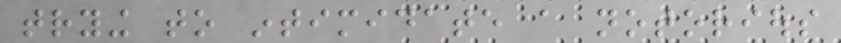trying to intimidate a notorious
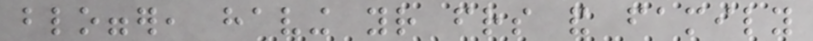blogger, having your friends and family
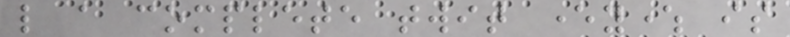like a complete twit everywhere is
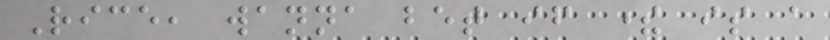Rice, wanna bet if there is a
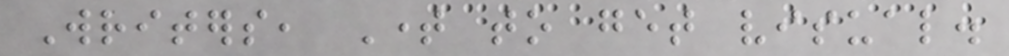Writers, Time to get visual.
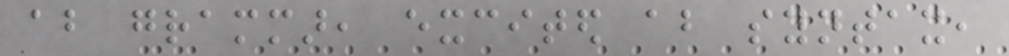about grammar, excited about syntax,
